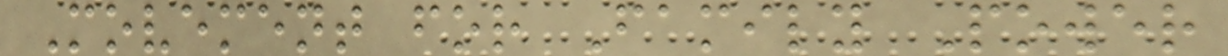Movement for Family Power
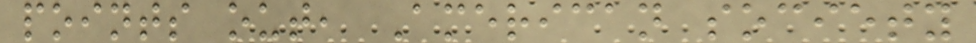points out, American society
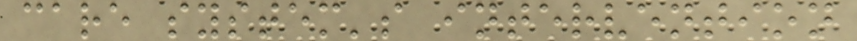care system's intervention
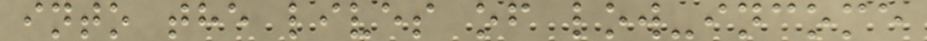into the lives of low-income
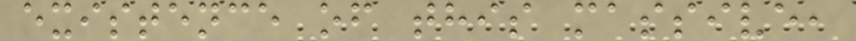existence of this massive,
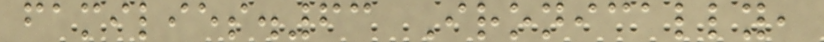families.63 Ironically,
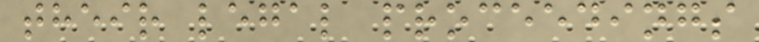their legal proceedings
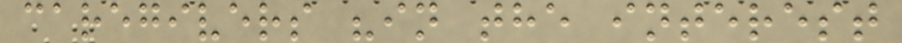caregivers "in the interest
